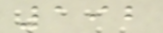192
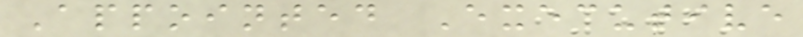Appointed Executive
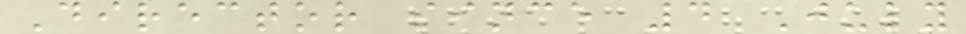Director since 4 July
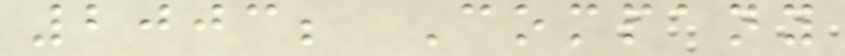2003; Company
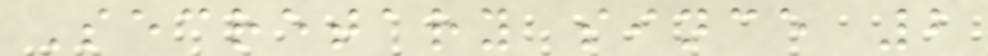Secretary since 2
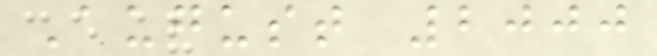August 2000
